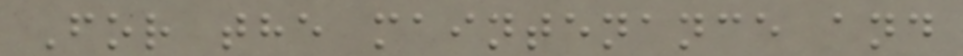For the maintenance and
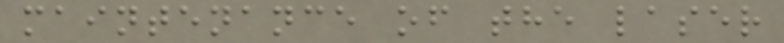maintenance of the laser
